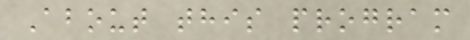About this program
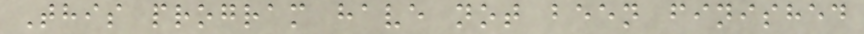This program have not been finished
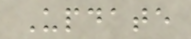Update
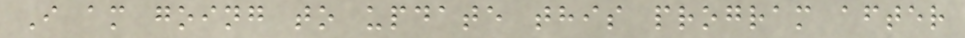I am going to update this program after
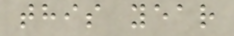this year
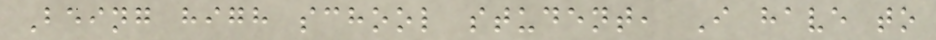Being high school student, I have to
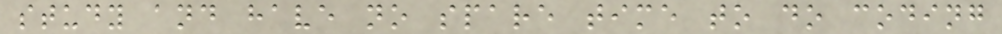study and have no spare time to do coding
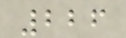226
